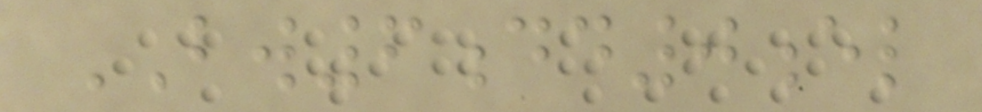BW6dd0el
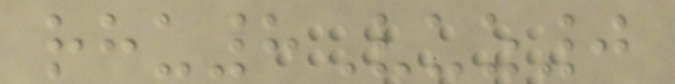rhu8Vuz0
